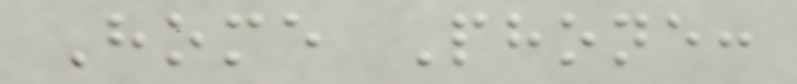Home Phone:
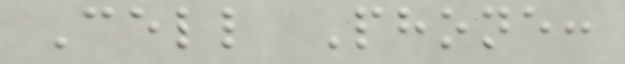Cell Phone:
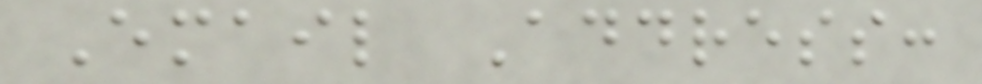Email Address:
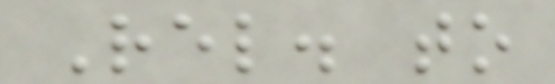Rel. to
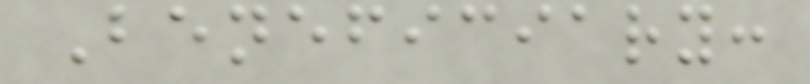Beneficiary:
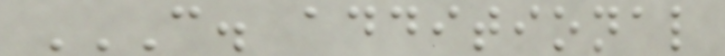C. ADDITIONAL
